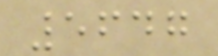5647
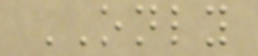ONLY
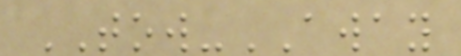TOW-AWAY
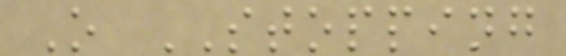O STOPPING
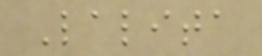Lalita
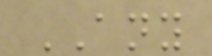ANY
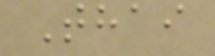Thai
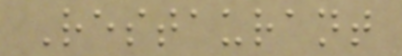Restaurant
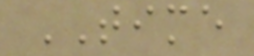TIME
